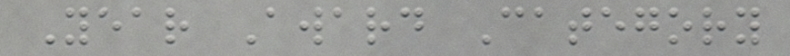Year Award Category
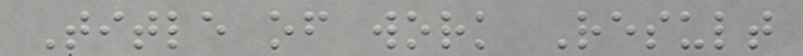Title of work Result
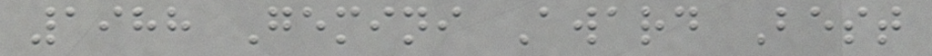1988 Gemini Award Best
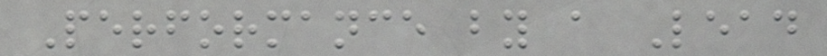Performance by a Lead
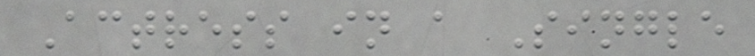Actress in a Single
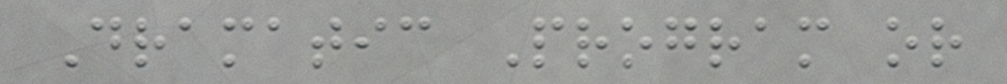Dramatic Program or
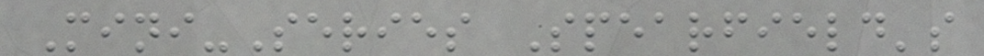Mini-Series Spearfield's
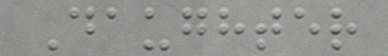Daughter
